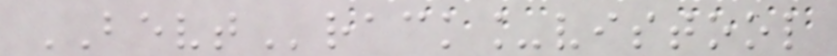BEVTrack_vistool
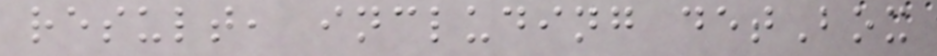result, including detBox
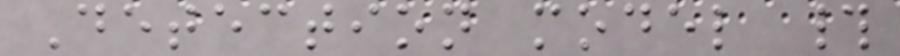Detection model #
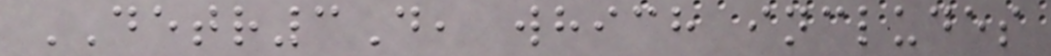DETR3D, which includes
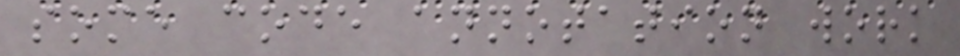some code annotation work
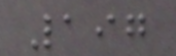197
